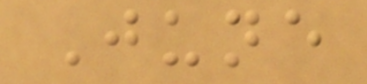June
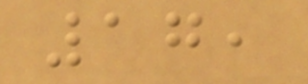17,
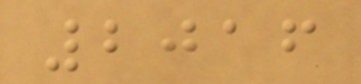2016
